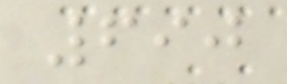690
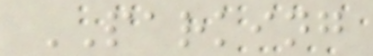PARKING
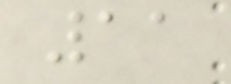11
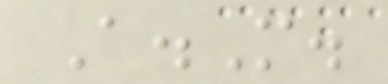A.M.
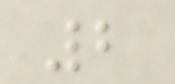2
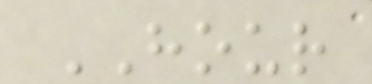HOUR
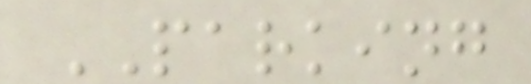PARKING
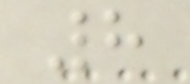8
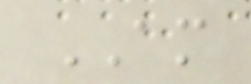AM
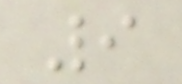9
